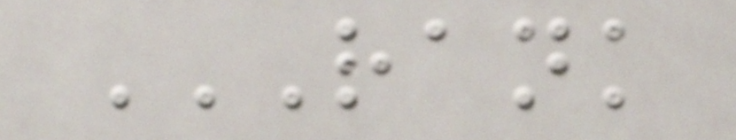RANK
